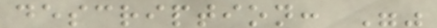description: ""
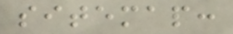sitemap:
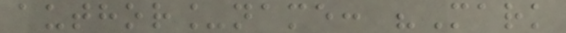author_name: "Mark
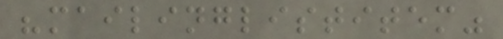"mailinglistitem"
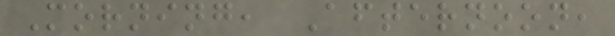Morning, Afternoon,
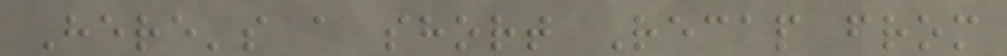Here's a short Recap from
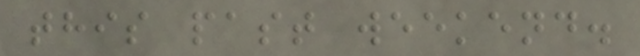this past weekend.
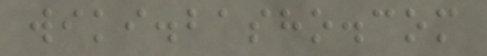wiki.basho.com
